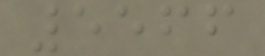5566
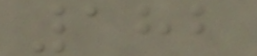182
